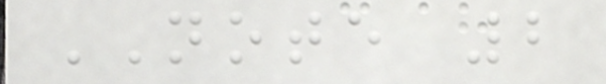NOTE 2
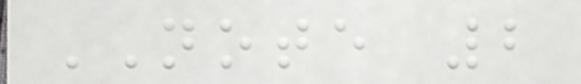NOTE 2
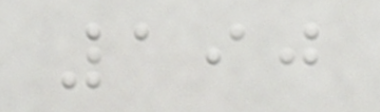190
